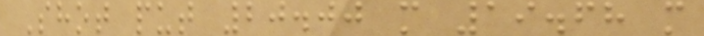Shot put 20.00 m 19.68 m
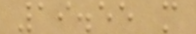19.55 m
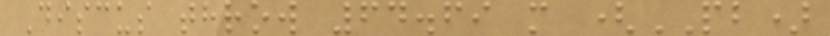Discus throw 64.69 m (PB)
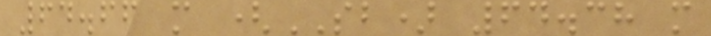64.66 m (SB) 64.38 m
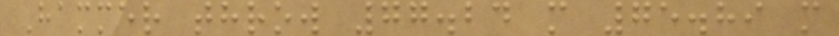Hammer throw 77.24 m 75.89 m
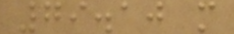79.10 m
